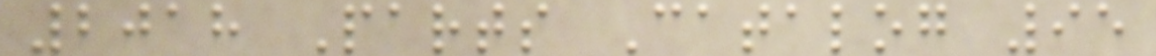2018 Parts Catalog 95
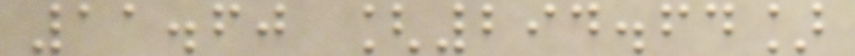11.60 [294.64]
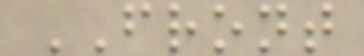FRONT
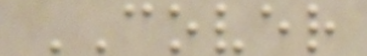COVER
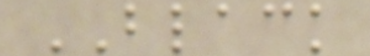BLACK
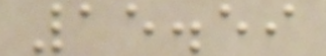15.59
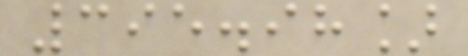395.98]
